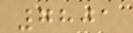7801
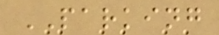PARKING
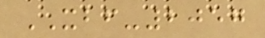XBF-2057
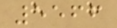5566
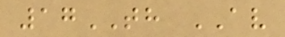17TH AV
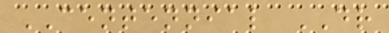CENTENNIAL DR
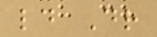ld Dr
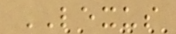LEXUS
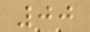00
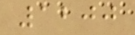1200
